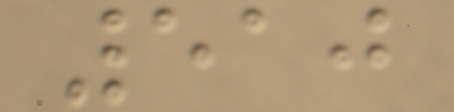510
